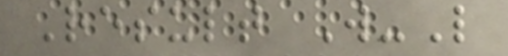Result W-L
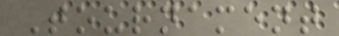Tournament
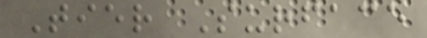Tier Surface
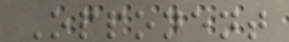Opponent
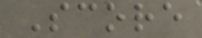Score
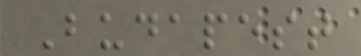Budapest
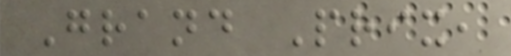Grand Prix,
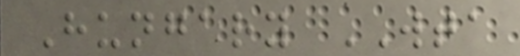Hungary WTA
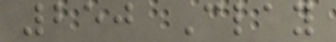250 Clay
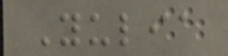Yulia
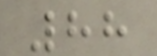88
